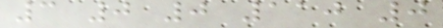3 0 0 110 0
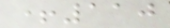+110
